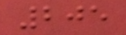205
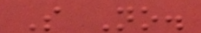S No.
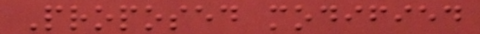Proposed modified
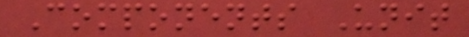Components Unit
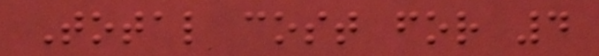Total cost for 4
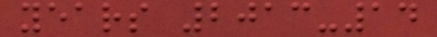years 2013-14
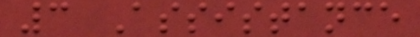3 Assistance
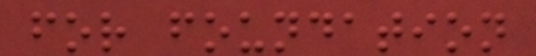for foundation
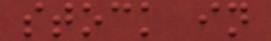stock in
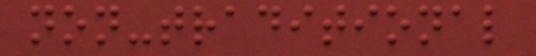non-traditional
